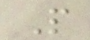P
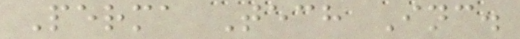Perma Tech Inc.
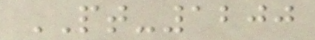PT-1200
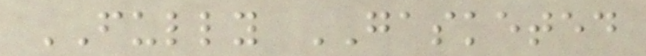FULLY GASKETED
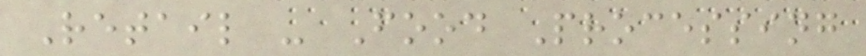Retail - Food Processing
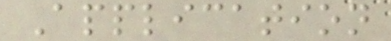Application
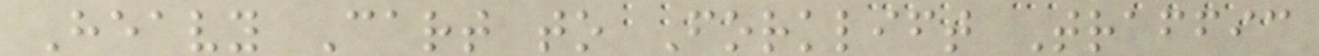Heavy Cart to Forklift Traffic
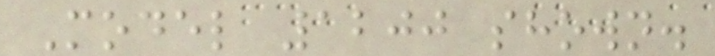Model 1200 shown.
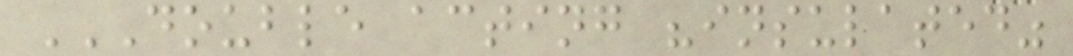DOUBLE ACTING "INSULATED"
